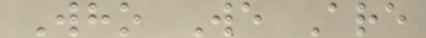Who We Are
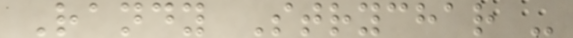Randy Strychar -
